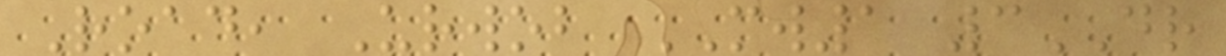Road, Urwob MW1 3DR
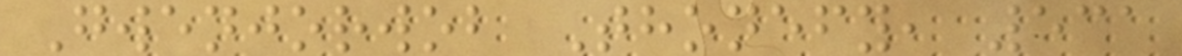Gwenjorwob Thonefy, 531
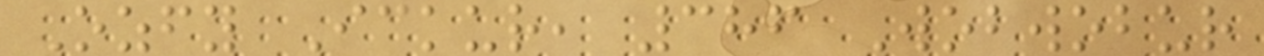Ozfy Ickur, 386 Wobwobur
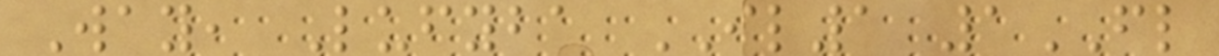Way, Lufyba IL1 1FL
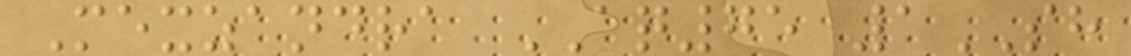Mexzandra AQ75 1SH
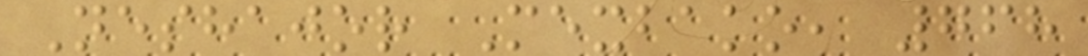Neshajor Mexbako, 768
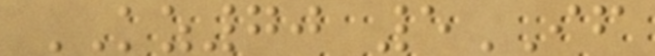KZ70 5IF
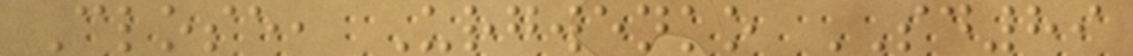Close, Urgwenko SD89
